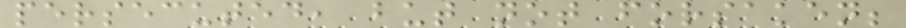persecuted, but not forsaken;
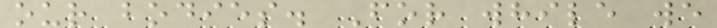our bodies. For while we
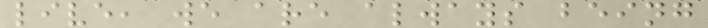live, we are always being
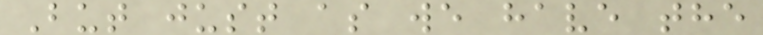But just as we have the
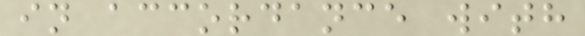in accordance with
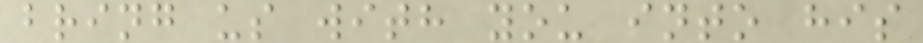bring us with you into his
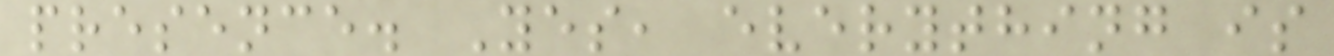presence. Yes, everything is
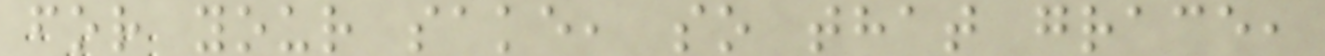for your sake, so that grace,
